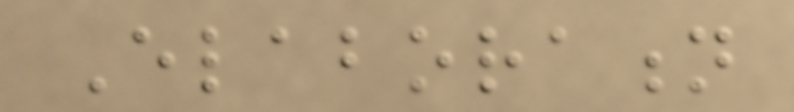Elaboration
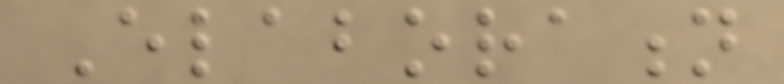Elaboration
